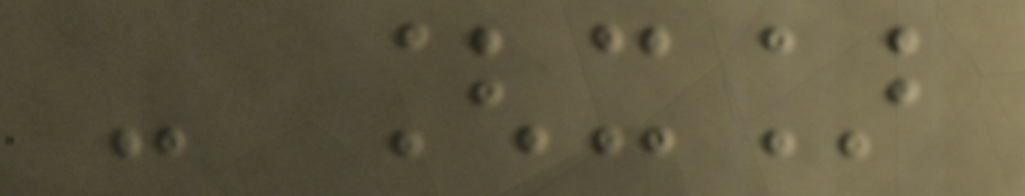- [x]
